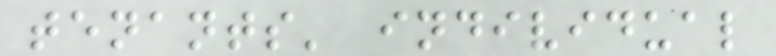tenants' individual
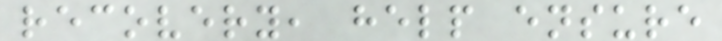recovery, help ensure
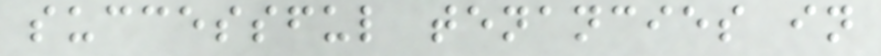successful tenancies in
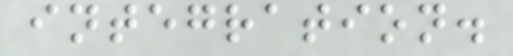integration.
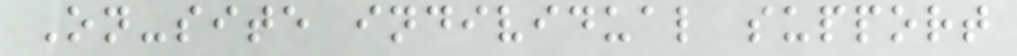On-site individual support
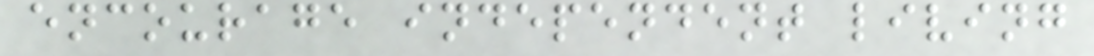encourage independent living
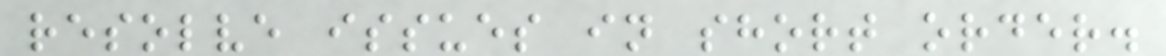resolve issues in short order.
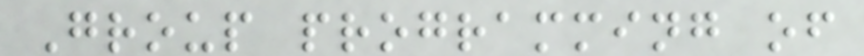Group programming of
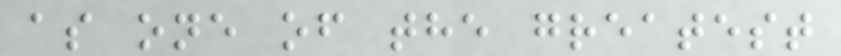as one of the greatest
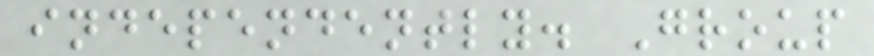independently. Group
